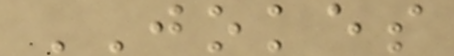JOKES
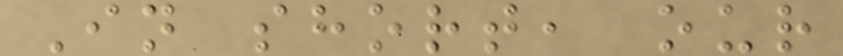In short, our
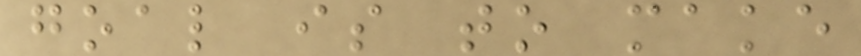goal is to make
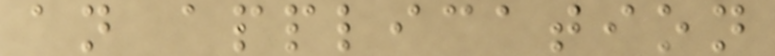an application
